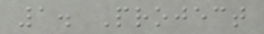1. Project
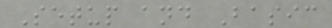Setup and Basic
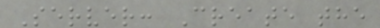Server: Create the
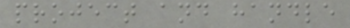project and handle
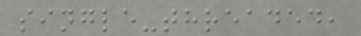single-threaded,
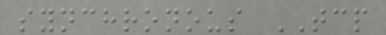synchronous TCP
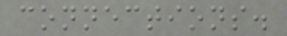connections.
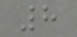8
